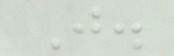J.
